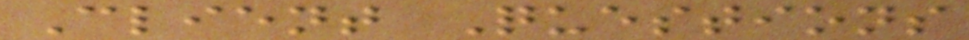Client Questions
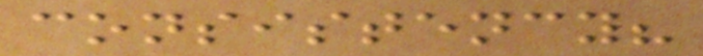consistency?
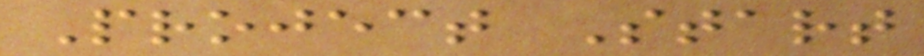Project Start
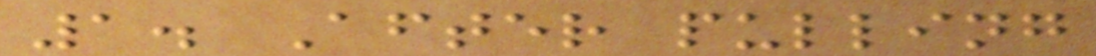1. After pulling
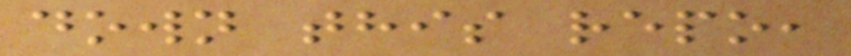down this repo,
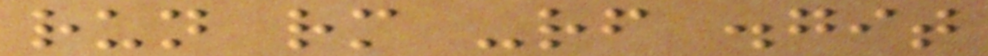run rm -rf .git
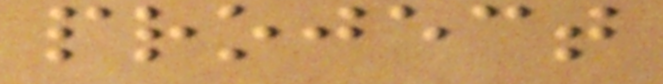project
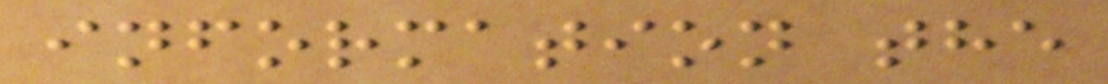information the
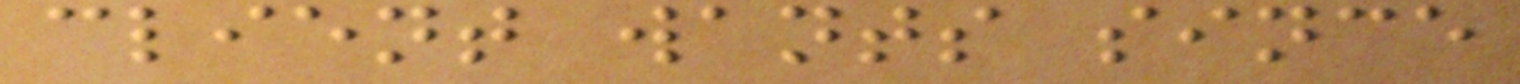client wants since
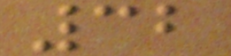32
